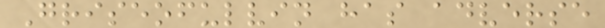Griseofulvin has adverse
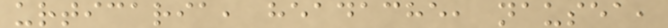urticaria, headache, nausea,
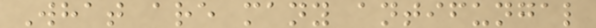What are many antifungal
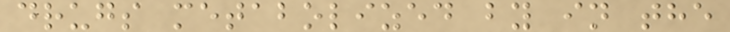drugs metabolized by in the
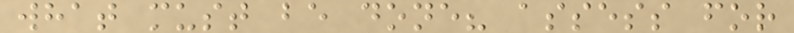what must be done? assess for
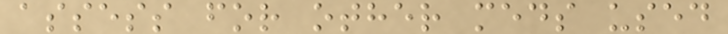assess for other meds used
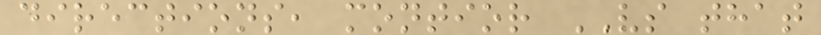directions, montior VS that
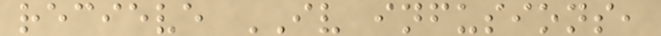recieve IV infusions,
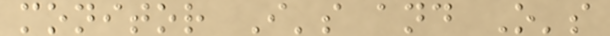monitor I's and O's
